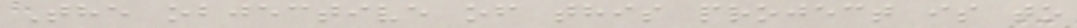The objective of this project is to
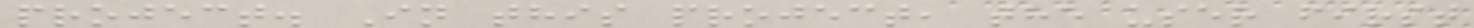project. In this project, the user first
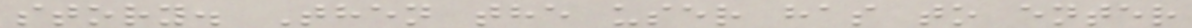story. Then the user has to enter
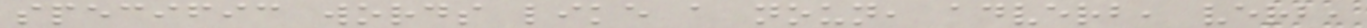specific words like a noun, adverb, verb,
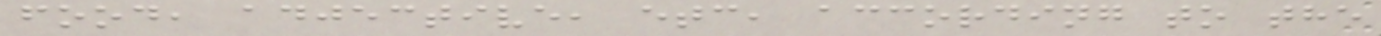food, adjective, etc, according to the
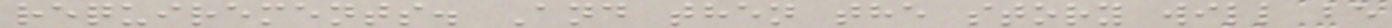requirements. And then the story will be
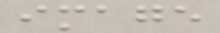image
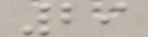29
